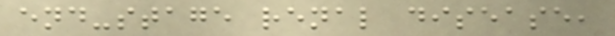end-stage renal disease,
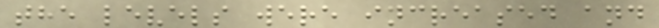the levels were increased and
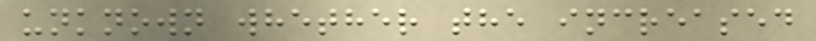unknown whether the increased
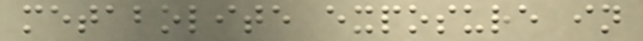metabolite exposure in
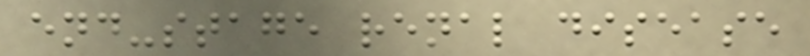end-stage renal disease
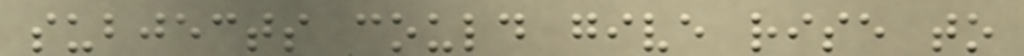subjects could give rise to
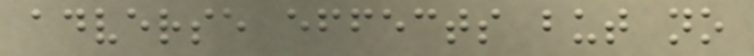adverse effects but no
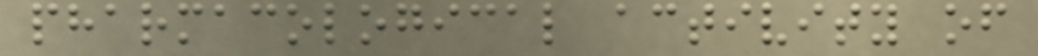pharmacological activity of
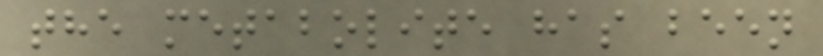the metabolite has been
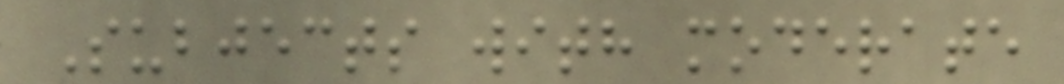Subjects with moderate
